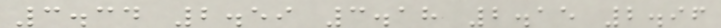3.34 2.59 3.18 2.15 2.96
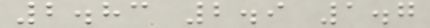2.83 2.9 1.7
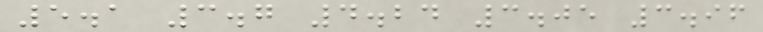5.1 3.7 4.24 3.05 3.96
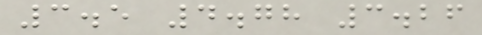3.5 4.78 3.26
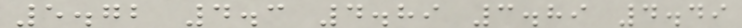5.72 4.3 4.89 3.89 4.49
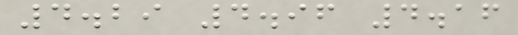4.29 4.96 4.16
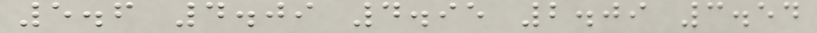5.6 4.09 4.95 2.09 3.54
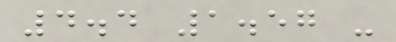4.4 1.57 -
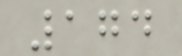174
